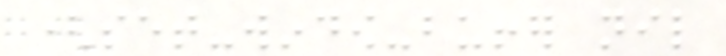(set-window-buffer nil
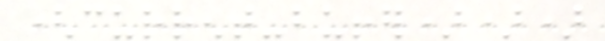(current-buffer)))
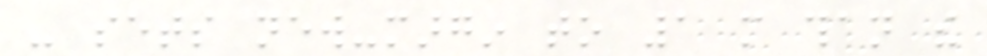- sets new-margin to 1 more than the
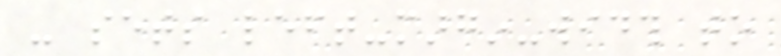- sets left-margin-width to
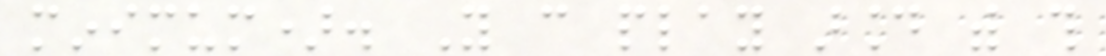minimum). You can play around with this
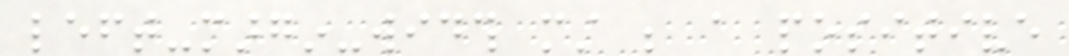left-margin-width must be a positive
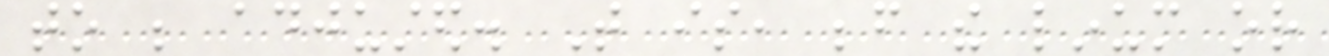to be adjusted. That is, before the linum or
